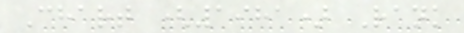Chart (1981) Rank
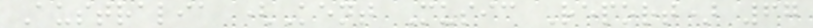Australia (Kent Music Report) 67
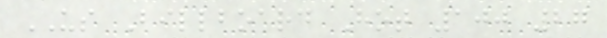US Billboard Hot 100 27
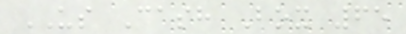US Cash Box 65
